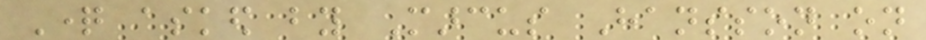Question asked by Marcus Hansson on
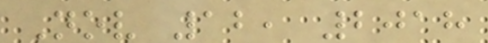Nov 12, 2018
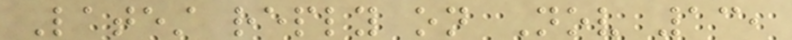Latest reply on Nov 13,
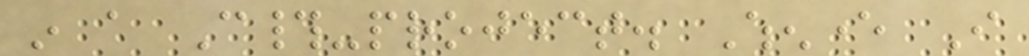in a C#-project. Whenever I
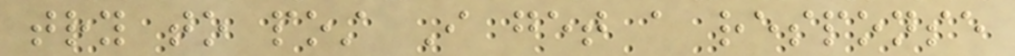try to post I get a response
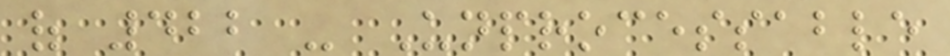of 422 - Unprocessable
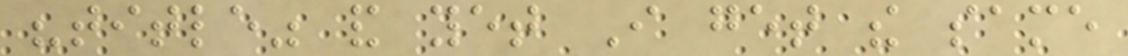"title" and yet I get the same
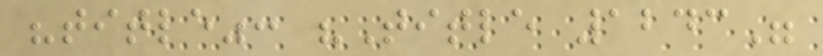"title": "Title 1243"
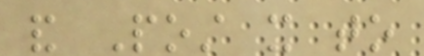and Post it to
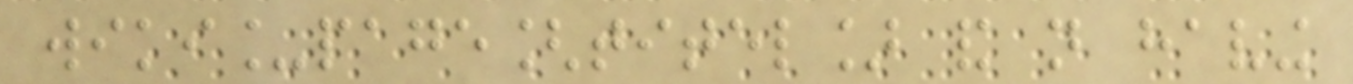wiki_page[titel] and not having
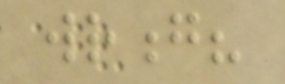wrong?
